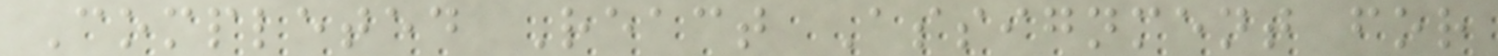Completed React Assignment for
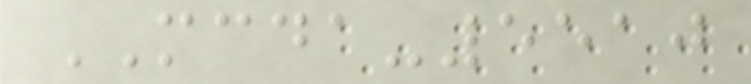MCDA-5510
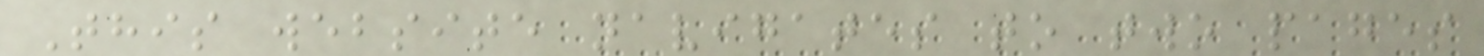This website navigates to two pages
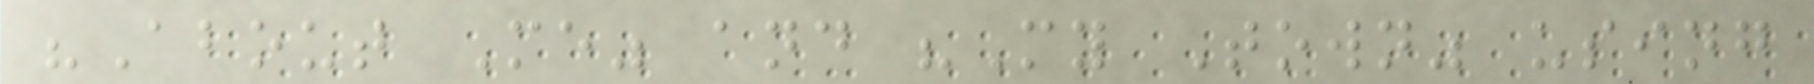"About Me" and "My Town" using
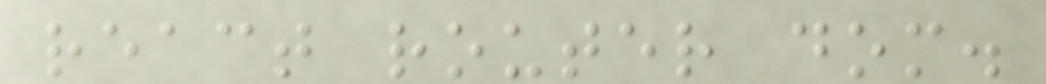react router dom.
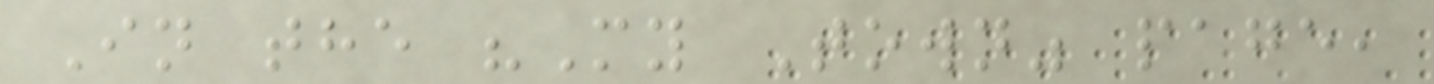In the "My Town" page,
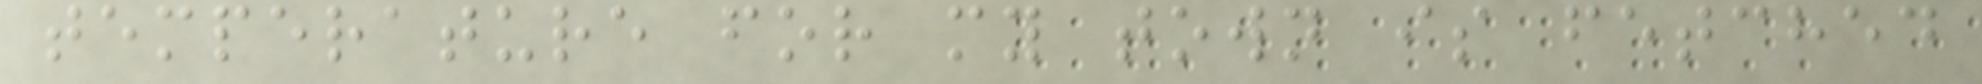temperature for my town is fetched
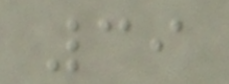39
